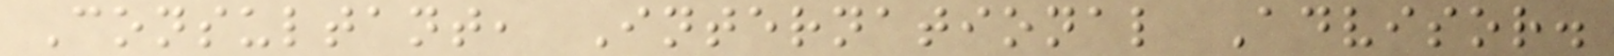Consultant, International Advisor.
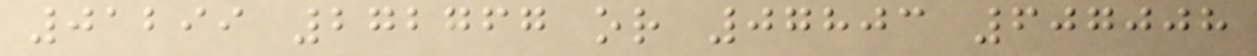01299 272767 or 07803 607008
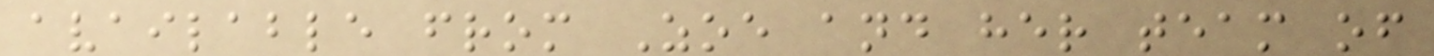available from Zoe and her team of
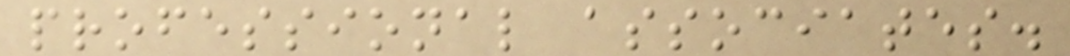professional associates.
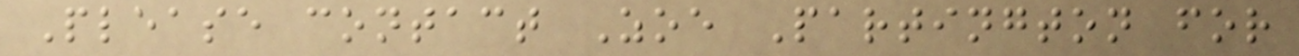Please contact Zoe Partington for
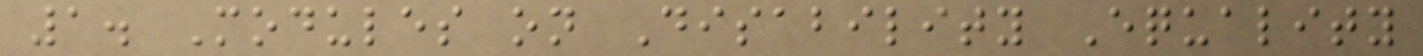1. Modules on Disability Equality
